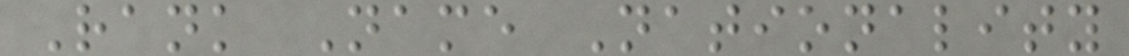Rank Name Nationality
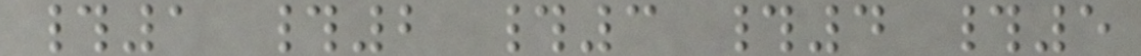#1 #2 #3 #4 #5
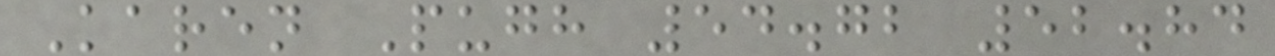Karen Pugh 54.72 52.84
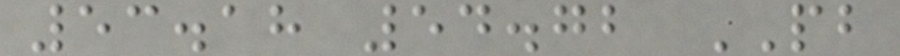53.18 54.72 PB
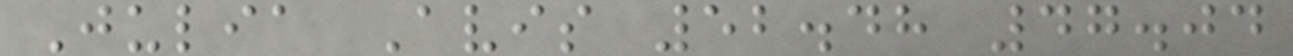Julia Avis 52.48 47.04
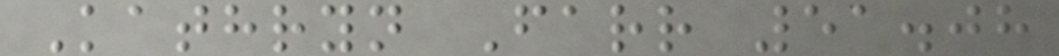Kathryn Farr 51.08
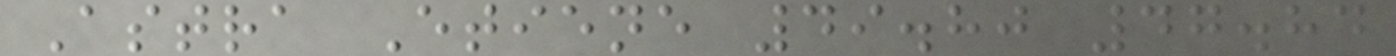Astra Etiene 49.80 47.84
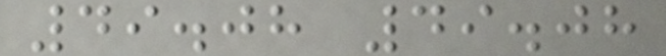49.08 49.08
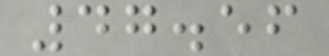47.56
